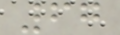67
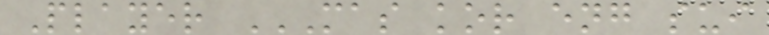Player MAS KOR ENG SUI
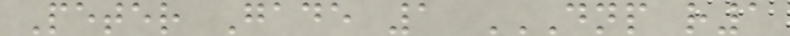Peter Gade 1 DNP R1
